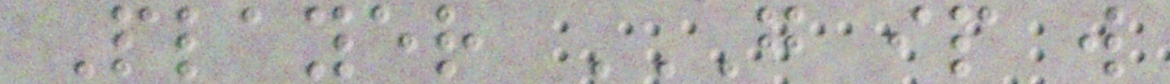Player G IP W
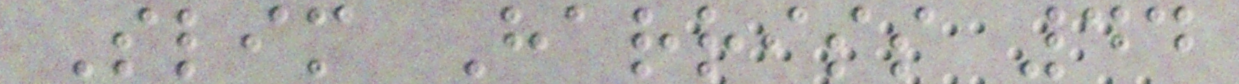Slim Harriss 44
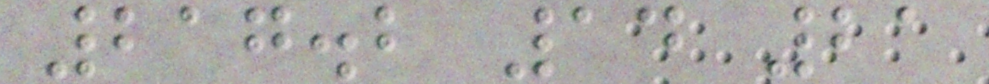217.2 14 21
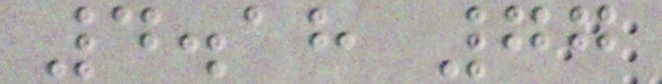4.18 77
